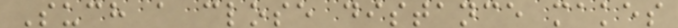Such a close distance makes
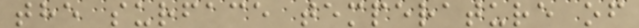the surface temperature of
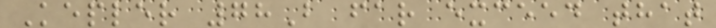Kepler 78B far exceed that
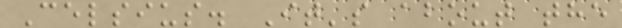Celsius. It's about the
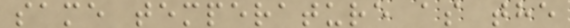same temperature as the
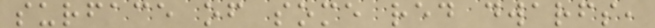surface of some red dwarfs,
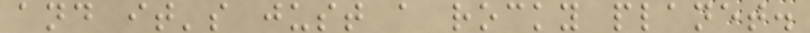and it's just a rocky planet.
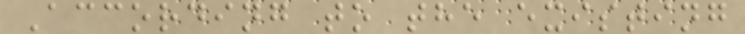According to the existing
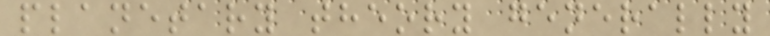planetary theory generally
